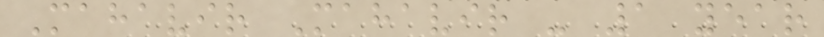Mahavir Mahavir - 1 year
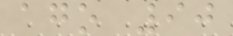ago 90
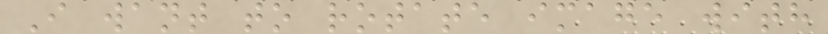I want to rotate image with
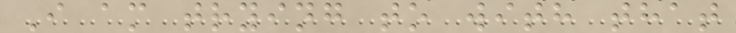I am trying to with that
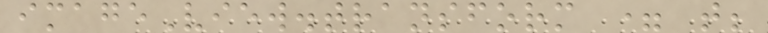imageView.transform = t;
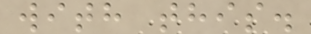with this.
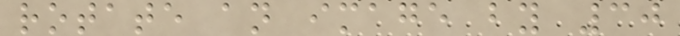rotate an image by 30
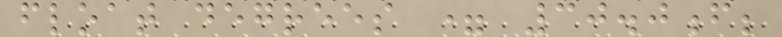float degrees = 30.0f;
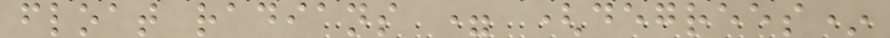float radians = (degrees*
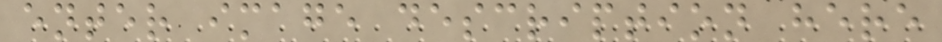enter image description here
